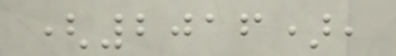(2016),
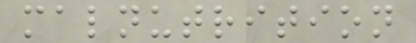malnutrition
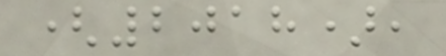(2018),
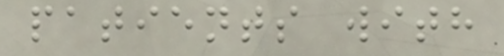patients with
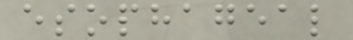esophageal
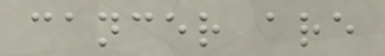cancer are
